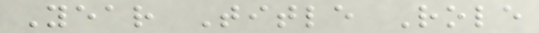Year Title Role
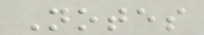Notes
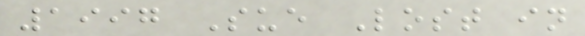1997 Sue Lost in
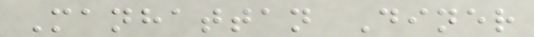Manhattan Diner
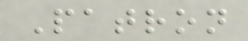Patron
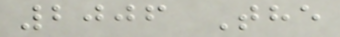2006 The
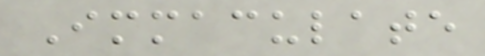Immaculate
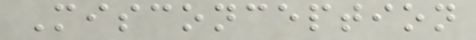Misconception
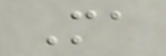Ma
